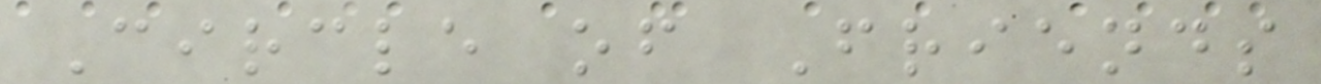Circle of Friends
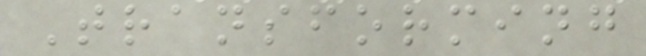Transforming
